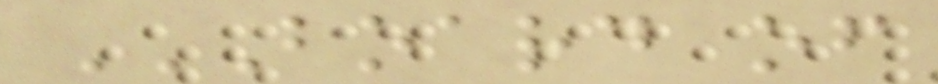BOARD OF
